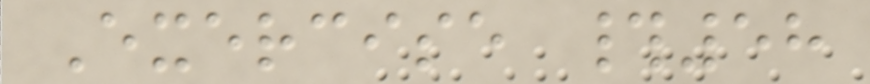Exercise #58
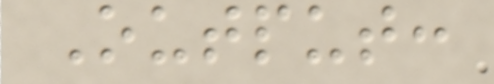Output:
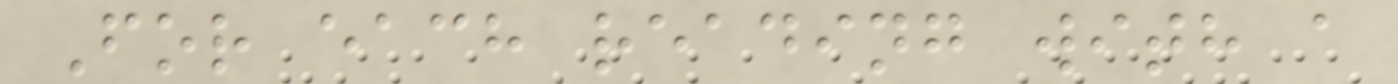For each reading with a
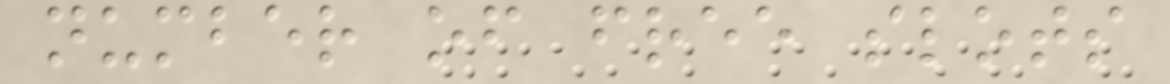number of free slots
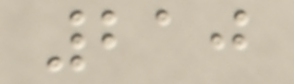210
